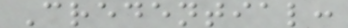Credential:
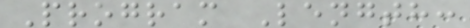Program Length:
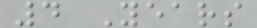4 Years
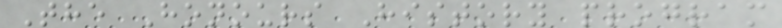The Honours History program
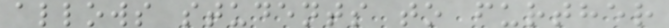allows students to further
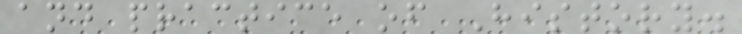and practice of History.
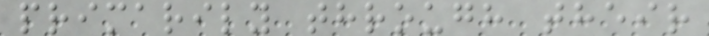primarily through their
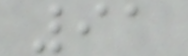91
